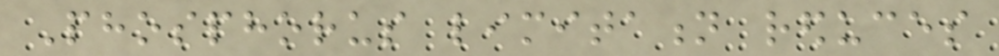Phosphorus limitation reduces
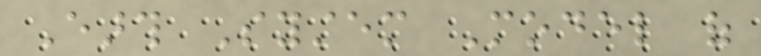Earth System Model of
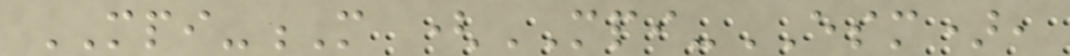MPI-M (MPI-ESM),
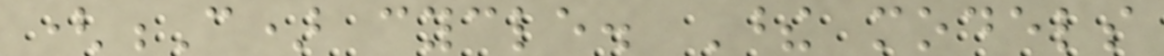(C) cycle. These models
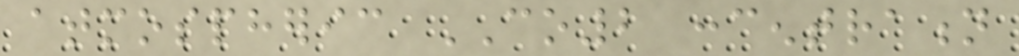atmospheric CO2 concentration
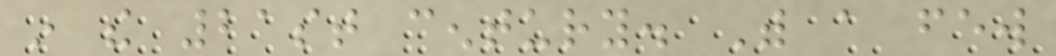in the 21st century. With a few
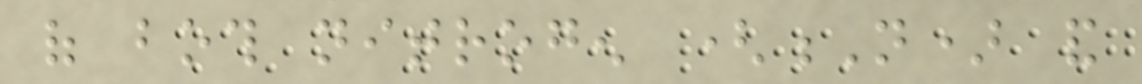of both nitrogen (N) and
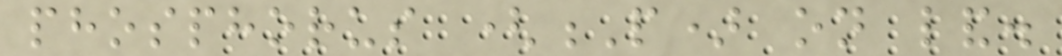phosphorus (P) on land.
